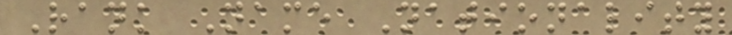Rank Name Nationality
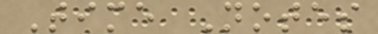Time Notes
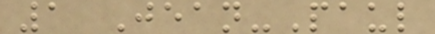1 Jean-Paul
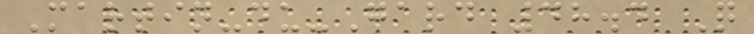Martin-du-Gard 48.4 Q
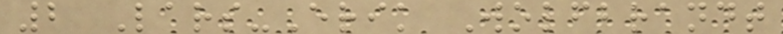2 Lars-Erik Wolfbrandt
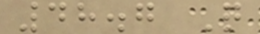48.7 Q
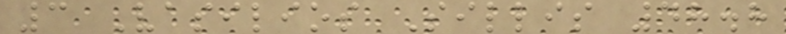3 Vasilios Sillis 48.8
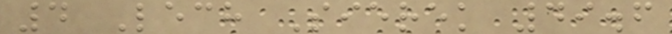4 Lech Sierek 49.6
